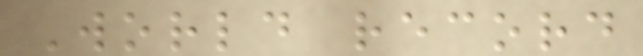World record
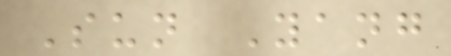Sun Yang
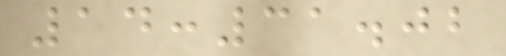14:31.02
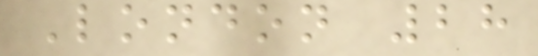London 28
